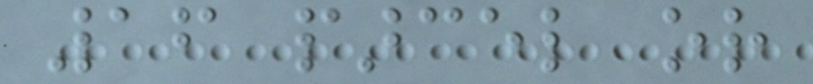16 parcel or
